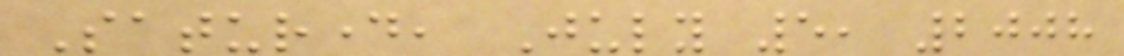Saturday, July 5, 2008
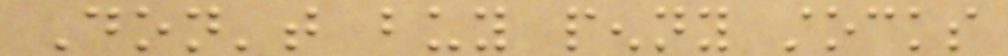Don't buy penny stocks
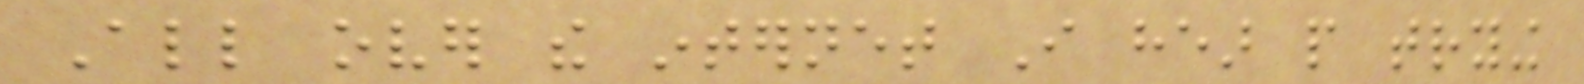All over the internet I hear people trying
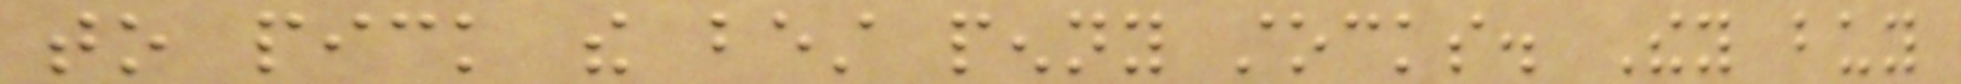to pick the best penny stocks. They buy
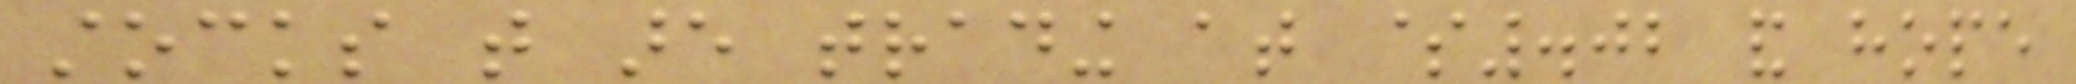stocks that are trading at $.02 and hope
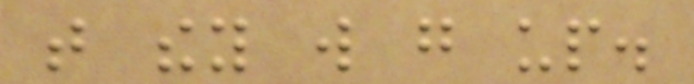that they will go up.
